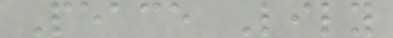Peace Lily
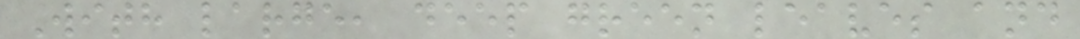With large, deep green leaves and
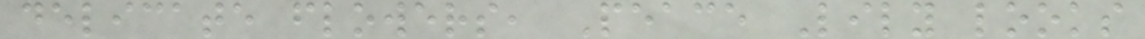delicate flowers, Peace Lily looks
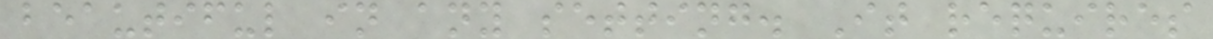beautiful in any setting. It requires
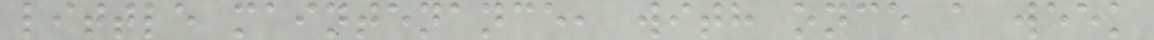little maintenance, with once a week
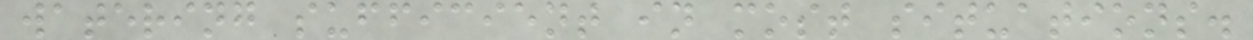watering sufficient in most situations.
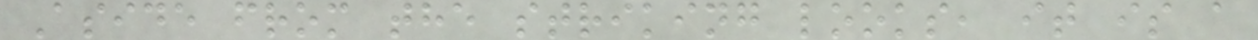Aside from the striking looks, it is a
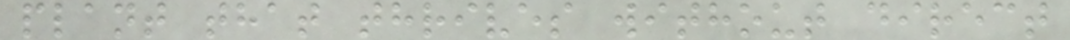plant that thrives without direct
